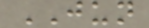JUN
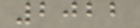2022
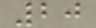20
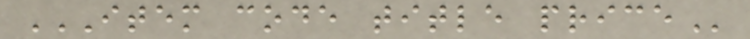ITEM CODE TITLE PRICE
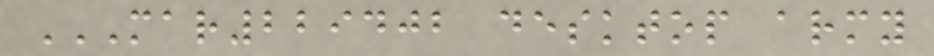MAR229402 DESKTOP ARMY
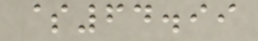$64.99
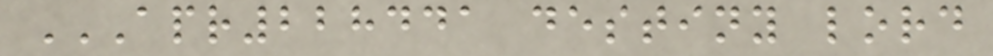APR228441 DESTINY LORD
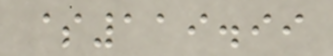$119.99
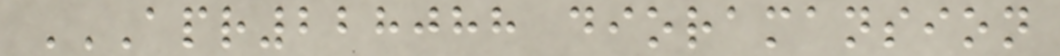APR228088 DIORAMANSION
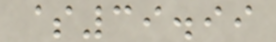$39.99
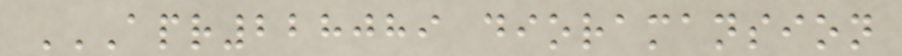APR228089 DIORAMANSION
